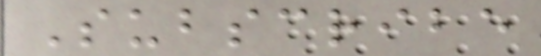Subscribe
